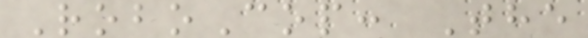RoboCop: The
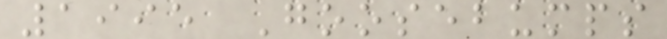1995 Goosebumps
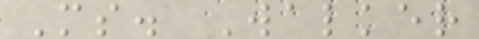Ms. Walker
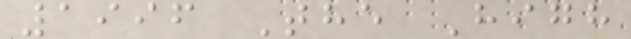1996 The High
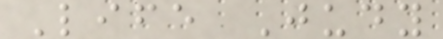Life Judy
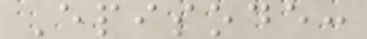Episode:
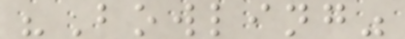"Bowling"
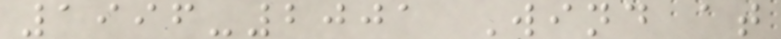1996-2001 Wind at
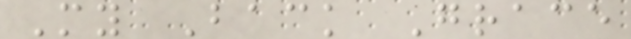My Back Grace
